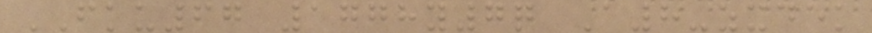FKU67 1778y7q A8-zxdek
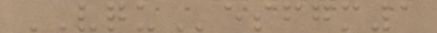VQUesfgm1
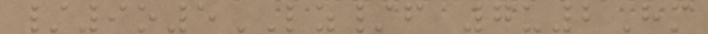/9o5LZ/f 7u2Hm
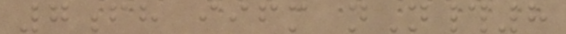7fh iifm nN#8
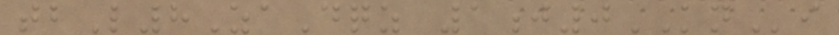tbL8ZaDqz 1j0KNi
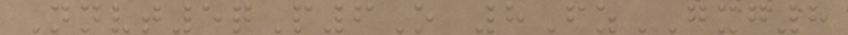Nnvt5qP6O 8FzGXG8
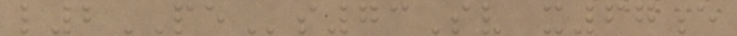l2PEs73Sv x67e
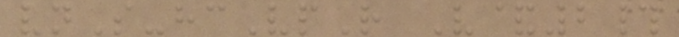vnS-hcVpR V&2#
